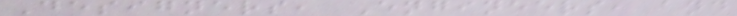Designers, Engineers, and
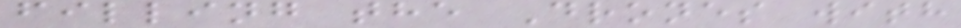filling the Drones with
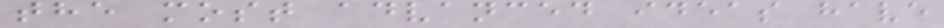the most advanced ideas have
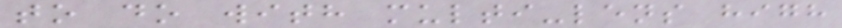to do with multi-lens high
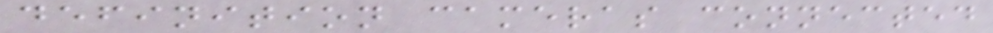definition cameras connected
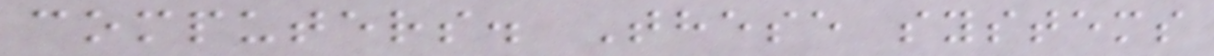computers. These systems
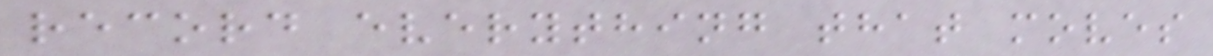record everything that moves
